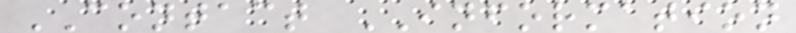CONTACT INFORMATION
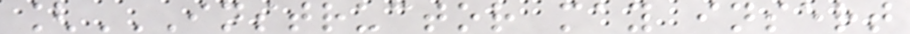[INSTRUCTOR MAY INSERT
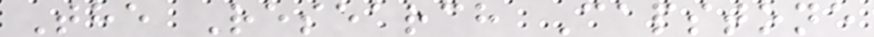The Research Capstone
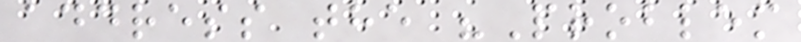address the "Problem
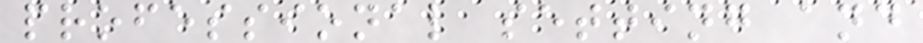professional setting and
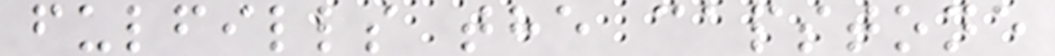fulfills the capstone
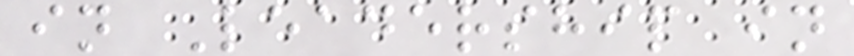in Leadership in
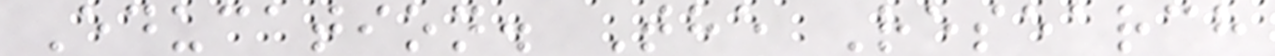Education. The Research
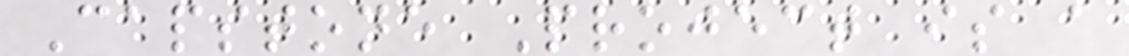Capstone Project is a
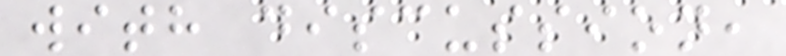with discussion,
